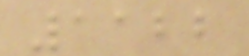1122
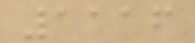1116
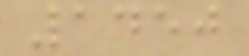1450
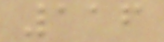116
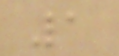1
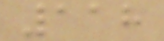118
